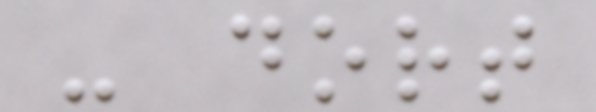- dort
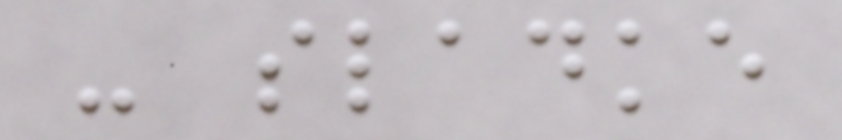- sladke
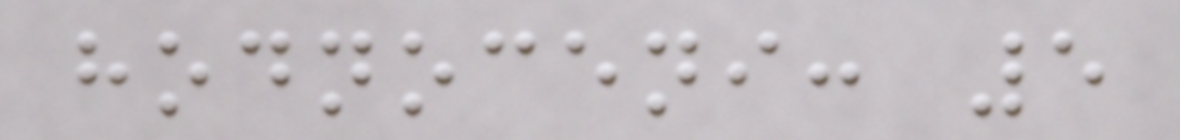hodnoceni: 5
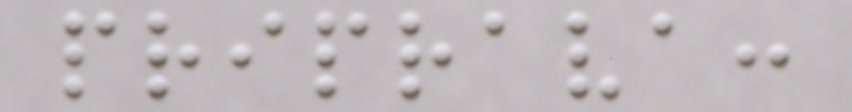priprava:
